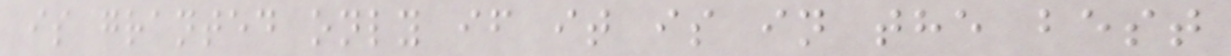is granted only if it is in the best
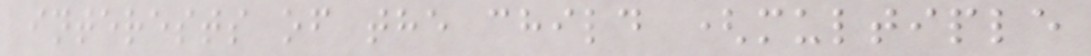interests of the child (multiple
